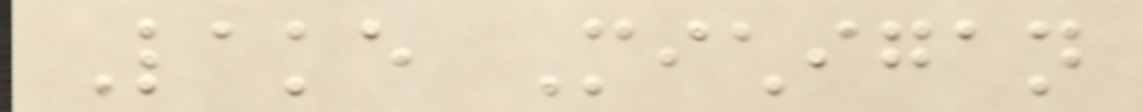Lake Michigan
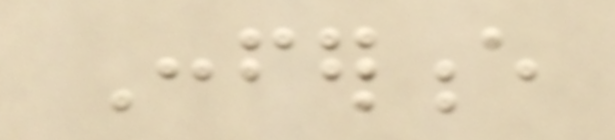Conference
